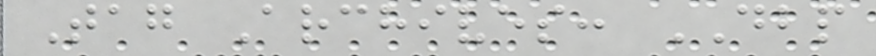Tag Archives: DBP
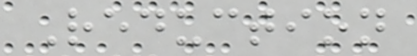Reduction
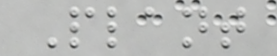Plant
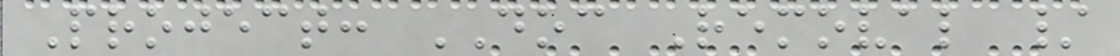Project: DOC Removal /
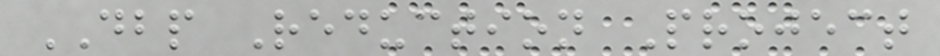DBP Reduction Project
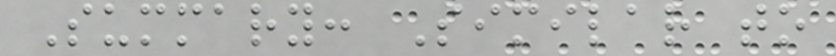Summary: Similar to
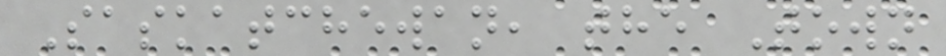Saskatchewan, the Town
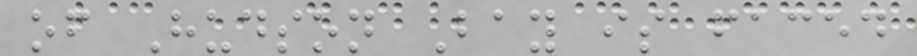of Hudson Bay is faced
